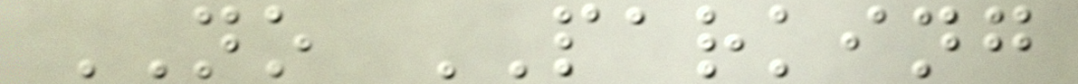NO PARKING
